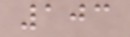103
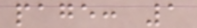page: 1
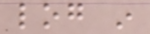log in
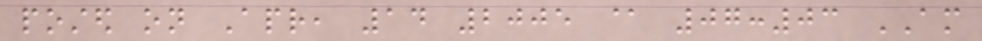posted on Apr, 14 2005 @ 07:03 AM
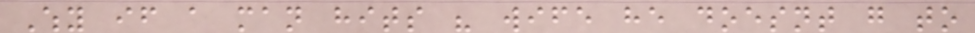Why if a man hits his wife he doesnt go to
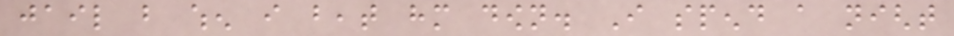jail but when i beat him down. I spend a night
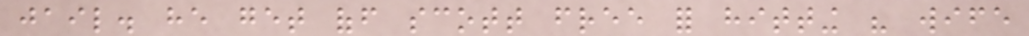jail. he get off scott free for hitting his wife
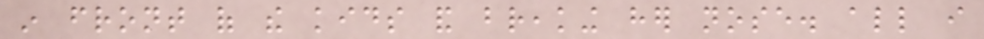in front of the kids and breaking her nose. all i
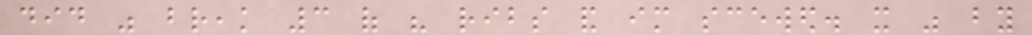did was break 3 of his ribs and im scewed. it was by
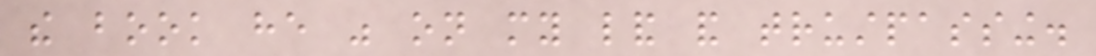the book he was on my land and trustpassing.
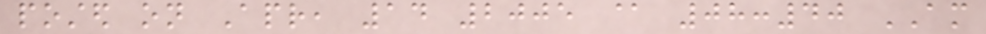posted on Apr, 14 2005 @ 08:40 AM
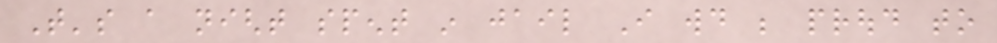That's a night spent in jail I would be proud to
